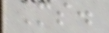Ms.
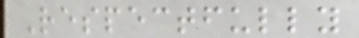Respectfully
